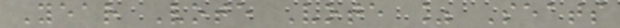Year Vote Vote % Seats
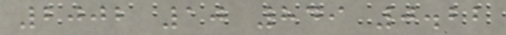2002 10 849 0.22
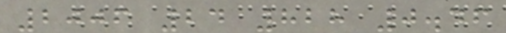2006 24 828 0.46
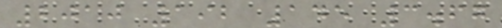2010 192 145 3.67
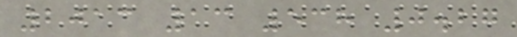2013 13 538 0.27
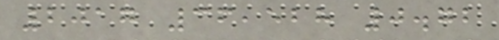2017 36,528 0.72
